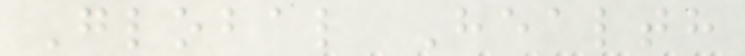Global Health
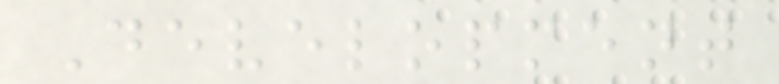Development
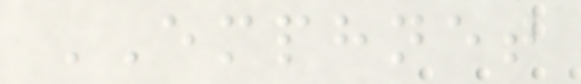EMPHNET
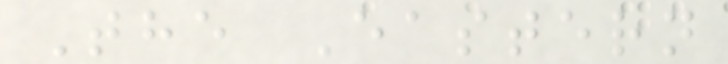The Eastern
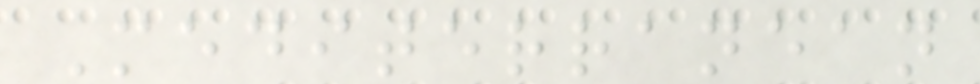Mediterranean
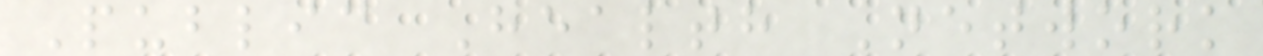Public Health Network
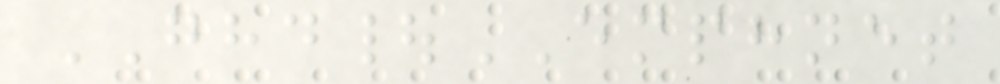GHD|EMPHNET
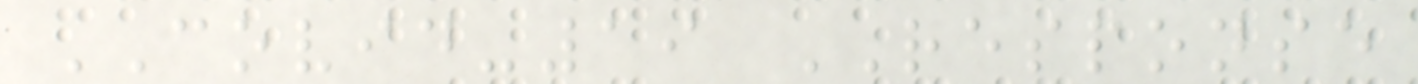COVID-19 RESPONSE
